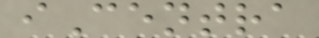iCentra
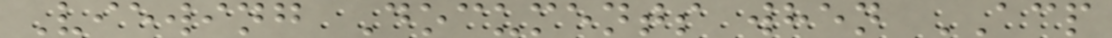Viewing Documents when ACP
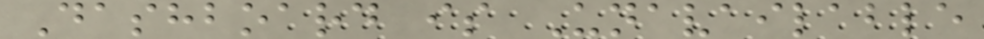Dashboard is Unavailable
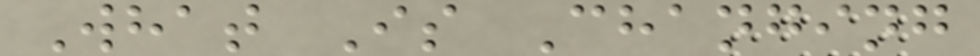What Is Changing
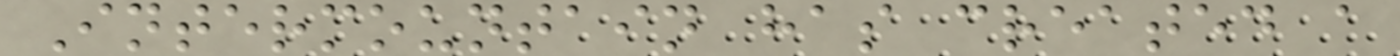Intermountain has created a
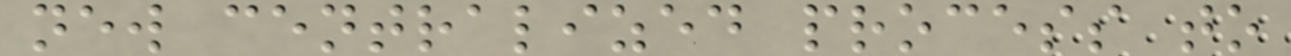new centralized process to
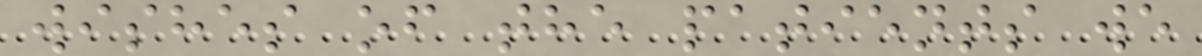wishes of the patients we
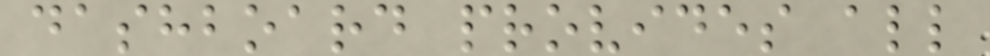dashboard provides all
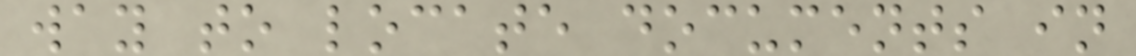way to locate documents in
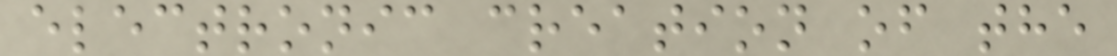electronic creation of the
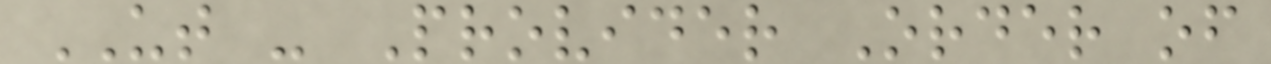UT - Provider Order of
